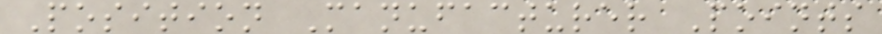Position Manufacturer Points
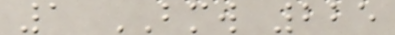1 BMW 225
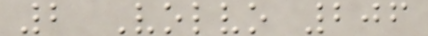2 Volvo 206
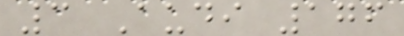3 Audi 176
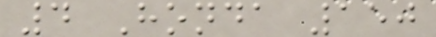4 Honda 150
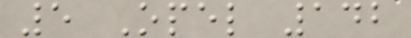5 Opel 142
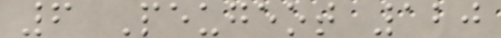6 Peugeot 120
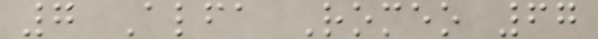7 Alfa Romeo 67
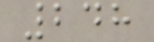248
